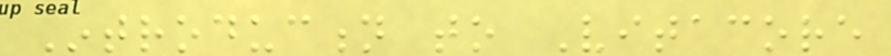Introduction to Vitacore
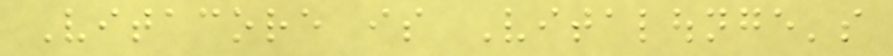Vitacore is Vitalounge's
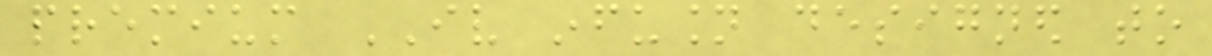premium IV infusion designed to
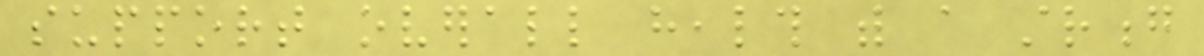support overall health with a strong
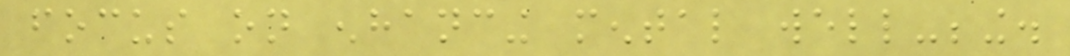focus on enhancing mental well-being.
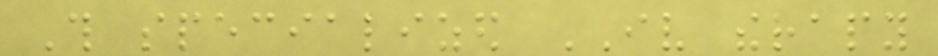This specialized IV therapy
